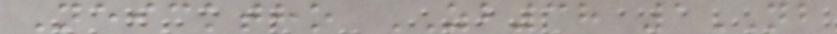Neicktho ZB38 1NB
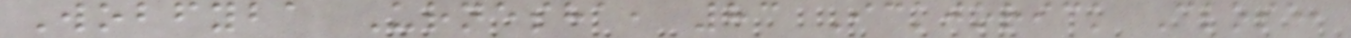Wobfyba Urnesha, 83 Ickjorick Close,
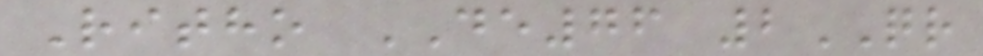Ritho DE76 2QR
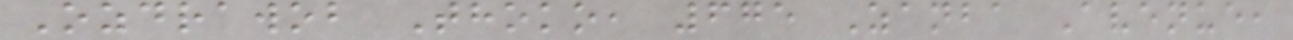Ozdrawob Thoko, 675 Zanba Avenue,
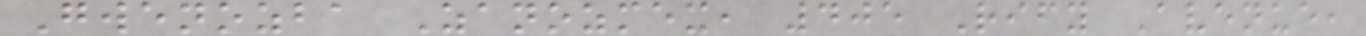Gwenozba Zanozmex, 405 Rify Avenue,
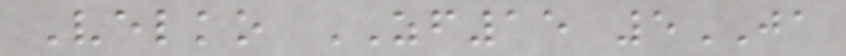Velko ZF15 5JA
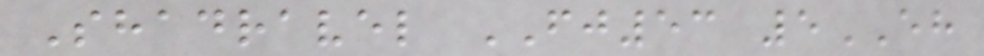Shadravel FJ53 5EH
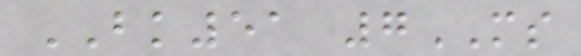BK51 7MS
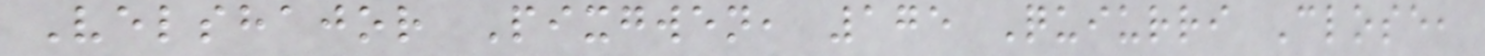Velshajor Pixgwen, 175 Quiurri Close,
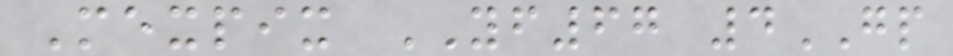Mexpix YF67 4GP
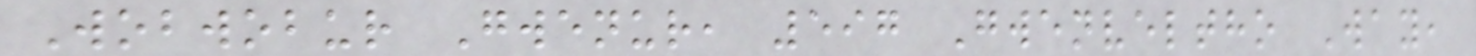Wobwobur Gwenur, 597 Gwenveltho Way,
